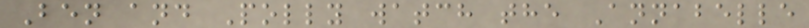Ben and Polly watch the Annabelle
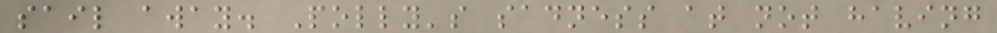sail away. Polly's sadness at not having
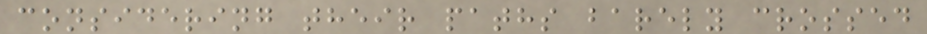considering their paths barely crossed
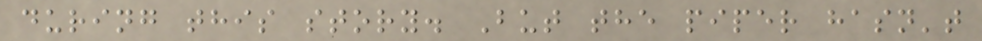during this story. But the piper hasn't
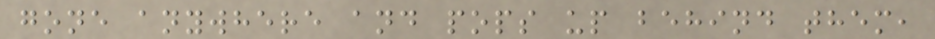gone anywhere and pops up behind them,
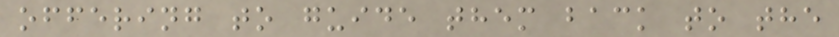offering to guide them back to the
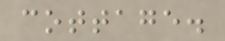cottage.
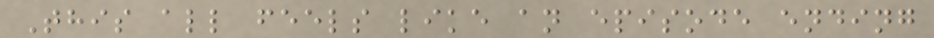This all feels like an episode ending
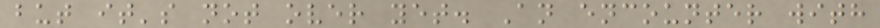but it's not over yet. An encounter with
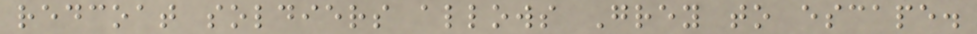redcoat soldiers allows Grey to escape.
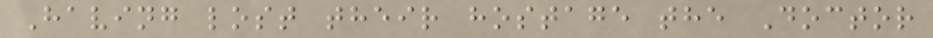Having lost their hostage the Doctor
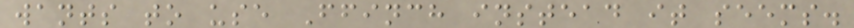wants to use Ffinch instead it seems.
